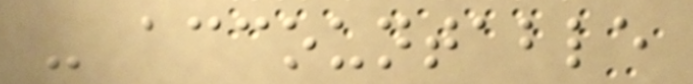- accountable
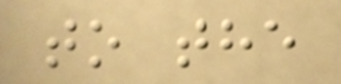to the
